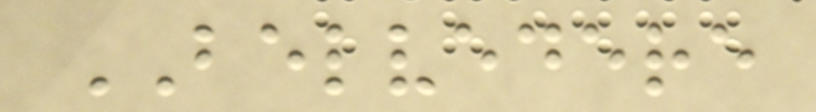BELVEDERE
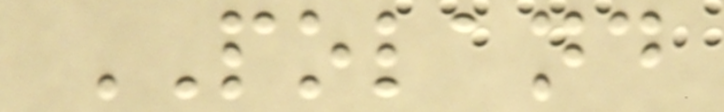POLAND
